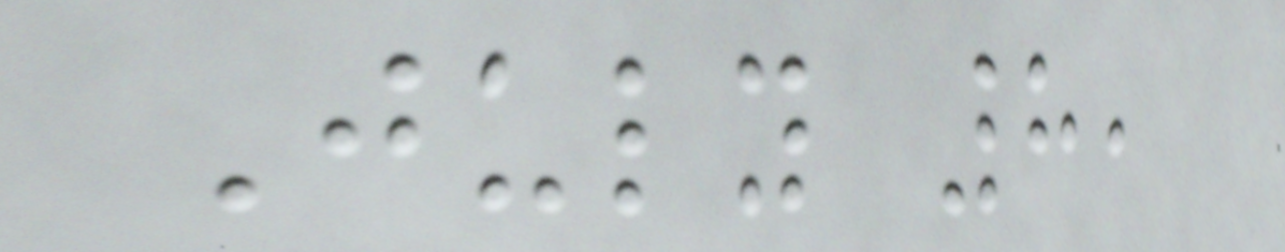July 8,
